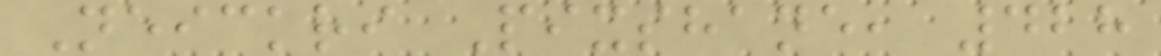Neickri Pixshane, 428
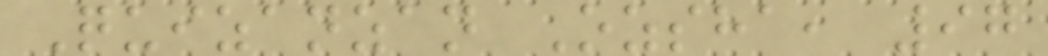Quizanzan Ozsha, 97
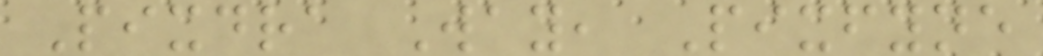Pixdra Way, Pixfyne
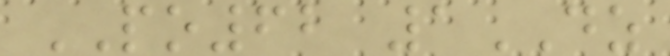PO62 1DZ
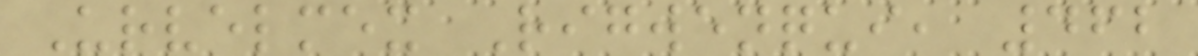Urvelmex Rigwenqui, 462
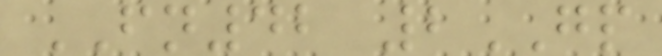FN42 2GP
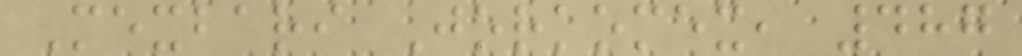Mexbari Jorkomex, 487
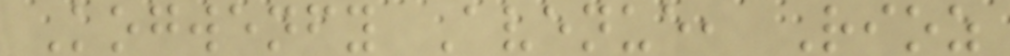Kogwenfy Avenue, Rioz
